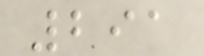291
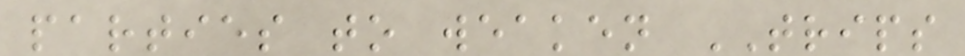parties to weaken TRIPS
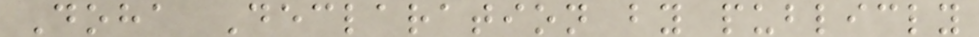Doha Declaration by publicly
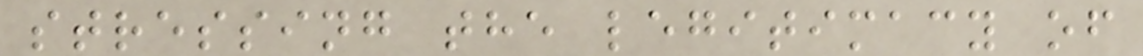stressing the legitimacy of
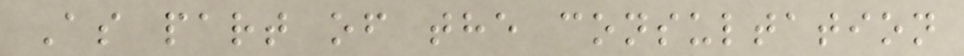As part of the consultation
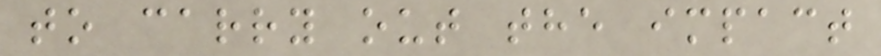to carry out the impact
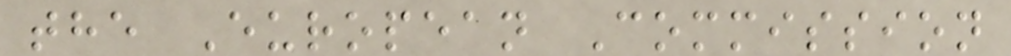the European Commission
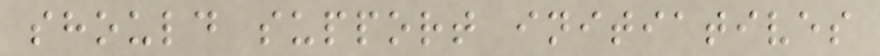should support initiatives
